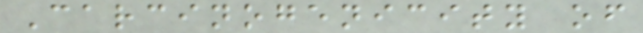Carcinogenicity of
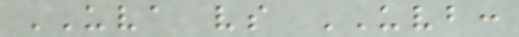UVA vs UVB:
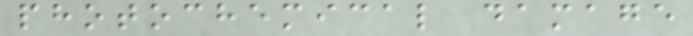photochemical damage
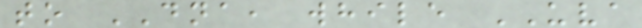to DNA, while UVA
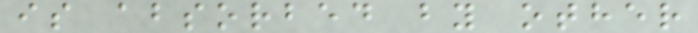is absorbed by other
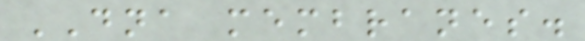DNA membranes.
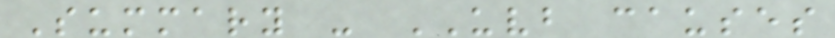Summary - UVB causes
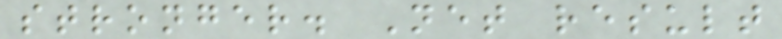stronger. Net result
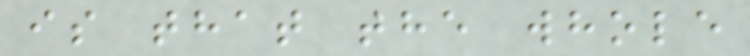is that the whole
